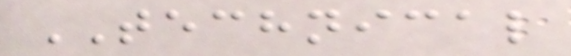TECHNICAL
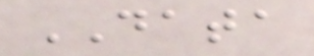DATA
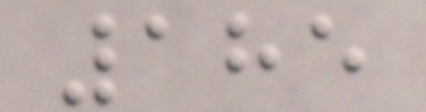185
